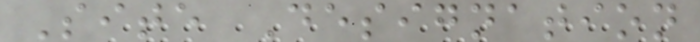Site Designation
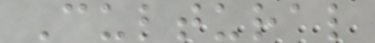Cultural
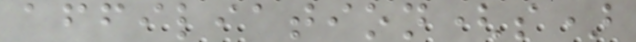affiliation(s)
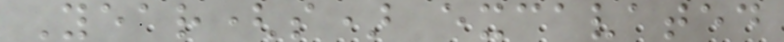Year(s) excavated
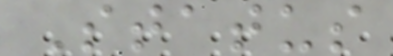Status
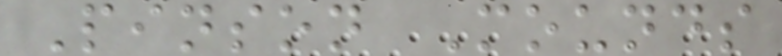Pinson Mounds
